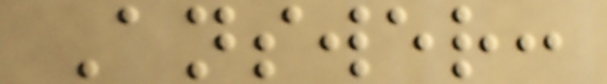Answer:
